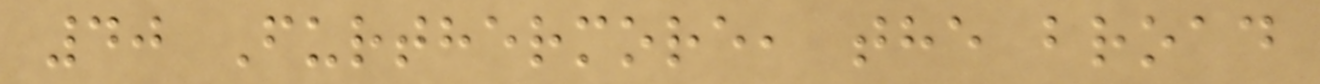40 Furthermore, the broad
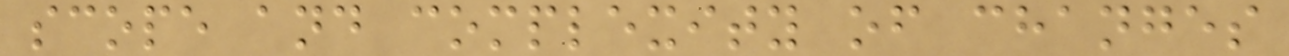scope and complexity of changes
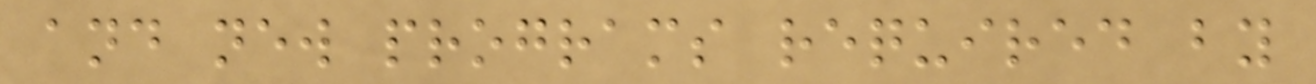and new programs required by
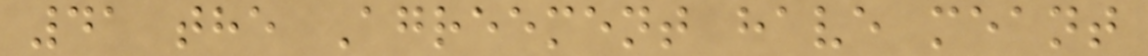41 the Agreement have meant
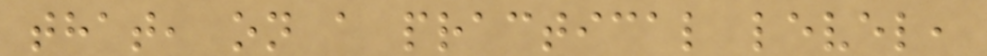that, on a practical level,
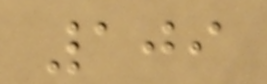109
